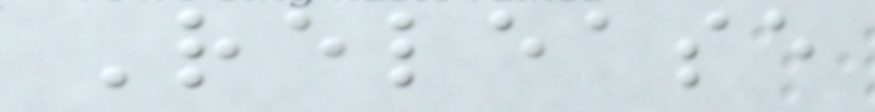Release
